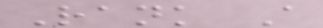Rank A
